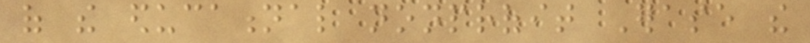of the educational nonprofit Erase the
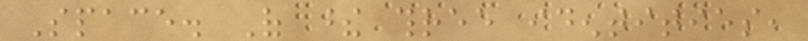Space. Of these three identities,
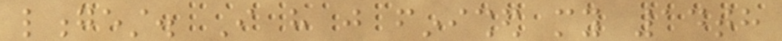longest. I have just finished my 14th
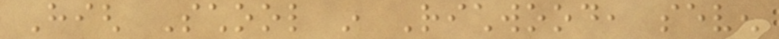High School in Richwood, seven
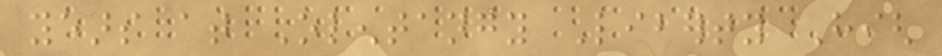years at Olentangy Liberty High
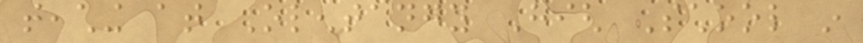teaching at Olentangy High School in
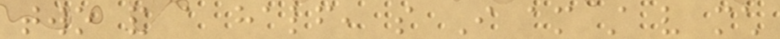two and a half, so I am still very much
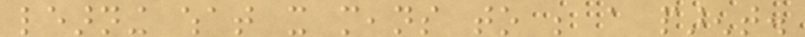learning what it means to be a parent.
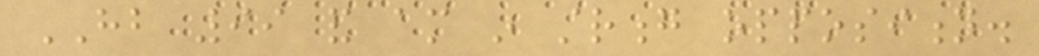HB 99 and am in strong opposition.
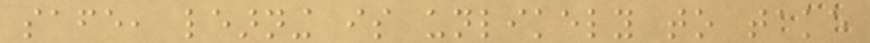safe, learning is unlikely to take
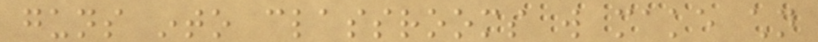guns into classrooms will make children
